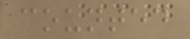counted
